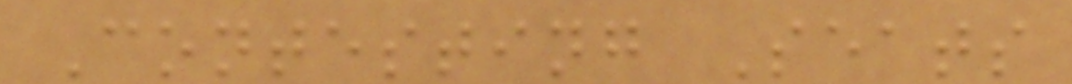Contesting Seats
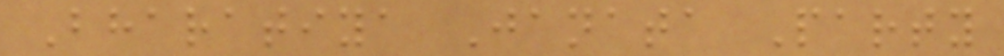Bharatiya Janata Party
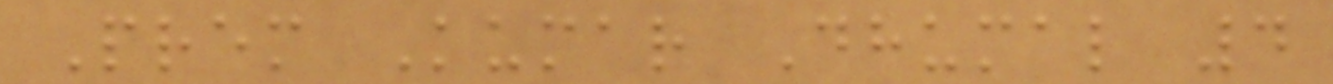Prem Kumar Dhumal 4
